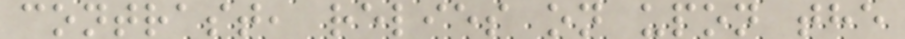contrast, relies on upon the
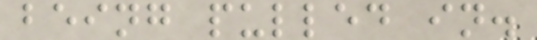being pulled in.
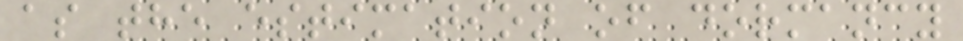as the estimation of dormancy
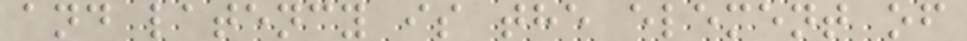and latency is the element of
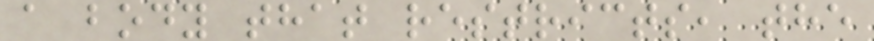a body that restricts, the
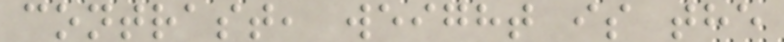contrast, weight is the
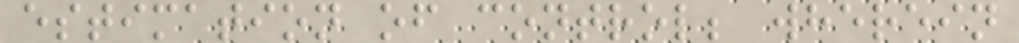estimation of control; wherein
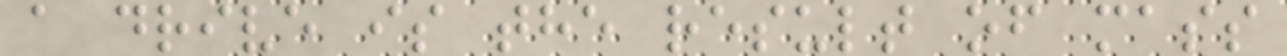a drive is the result of mass
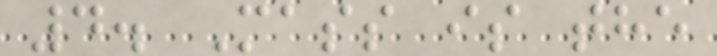4. Mass is the
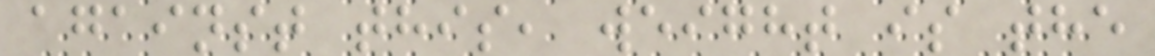against this, weight is the
